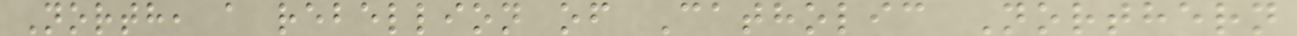North, a rebellion of Catholic Northern
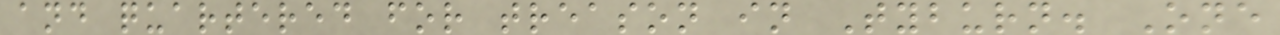and quartered for treason in Tyburn. One
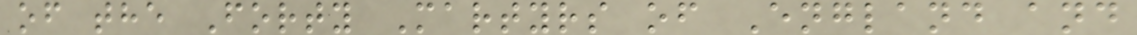of the Forty Martyrs of England and
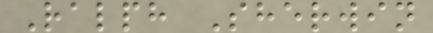Ralph Sherwin
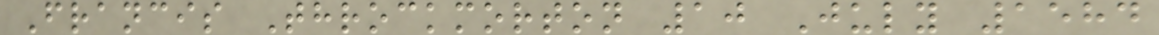Francis Throckmorton 10 July 1584
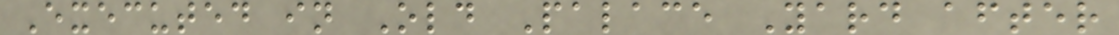Executed in Old Palace Yard after
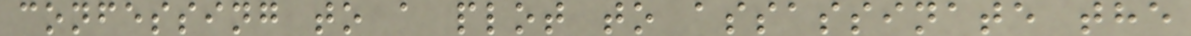confessing to a plot to assassinate the
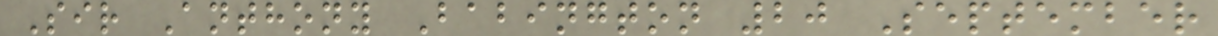Sir Anthony Babington 20 September
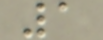1
